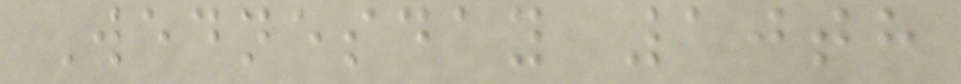Wednesday 10th
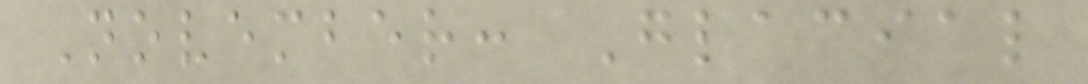November: Glacial
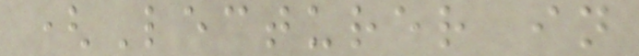(Lecturer in
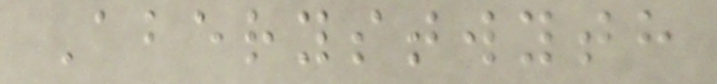Aberystwyth
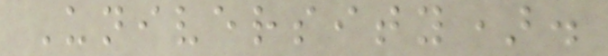University).
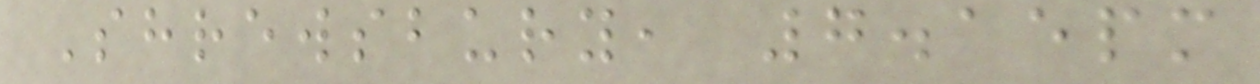Shrewsbury, 7.15pm
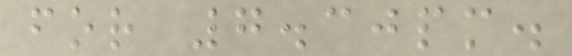for 7.30pm.
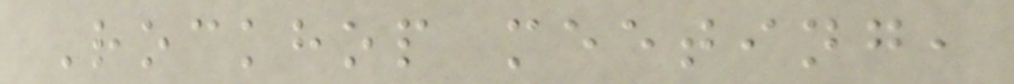Rockhop meeting,
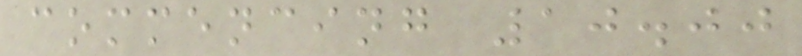commencing 10.00
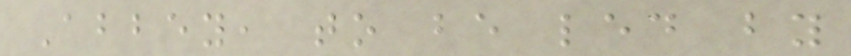Abbey, to be led by
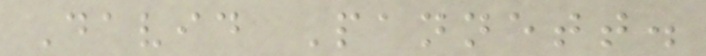David Pannett.
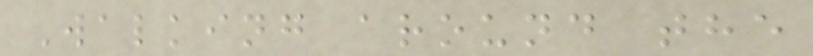Walking around the
